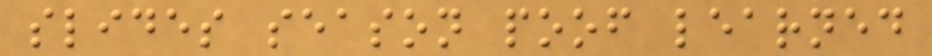slides season poof learned
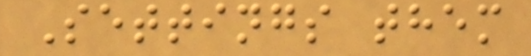Settings them
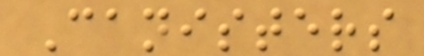Canisters
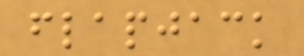flapjack
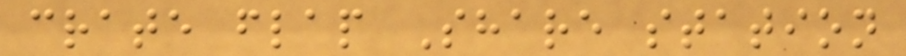crate flap Share station
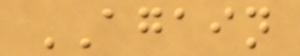AGAIN
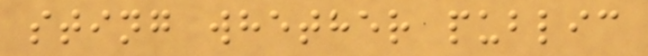sting whether public
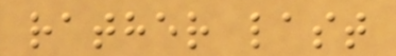rather last
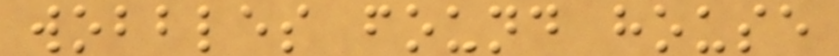wobbles found house
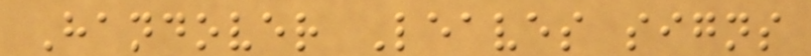Handover Leaves signs
